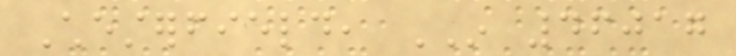Chesterfield, IN 46017
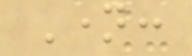Name:
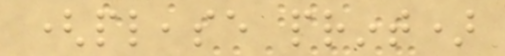(please print)
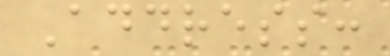Address:
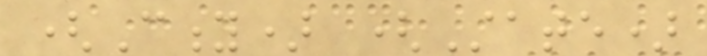(City) (State)
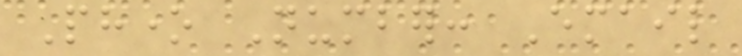Phone Number: Email
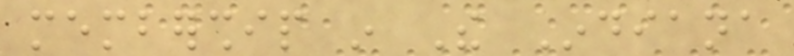membership in The Indiana
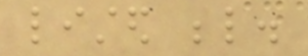listed below.
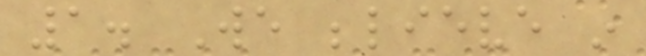1. We believe in
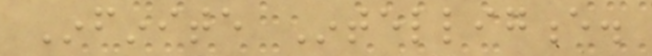Infinite Intelligence.
